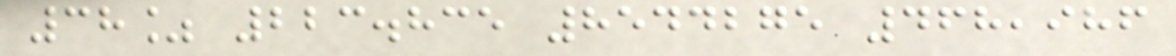38% 223.835 8544275 468,986
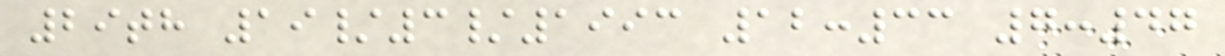29th 19/3/1993 12:33 7:47
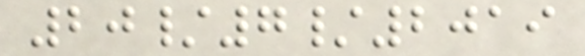20/7/2019
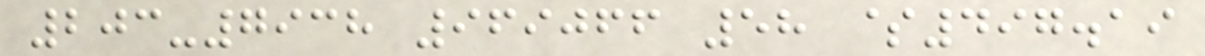203-7938 969066 58 $497.19
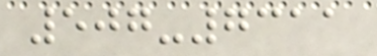507-7311
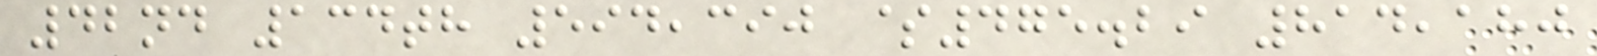42nd 134th 594,390 $475.29 814,180
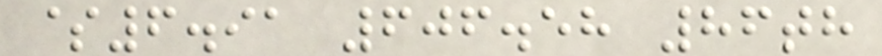$6.91 606.58 86th
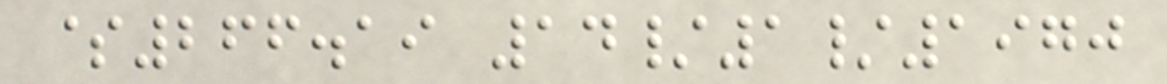$266.19 14/1/1970
